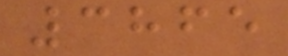3865
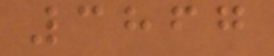3867
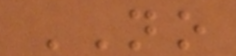NO
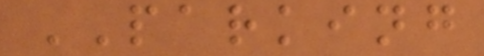PARKING
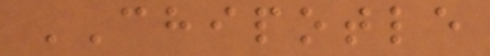CHIPOTLE
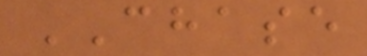CHASE
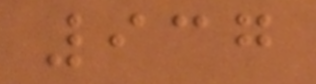937
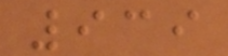939
